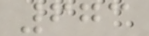673
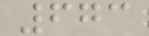673
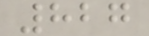827
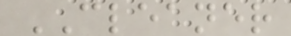CLEANER
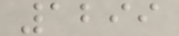1299
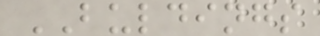BULDINGS
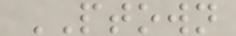PTOWN
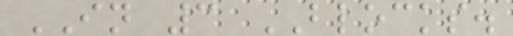IN 3 BLOCKS.
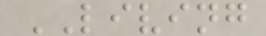LIVING
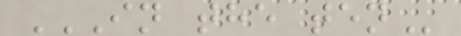IN THE TEN
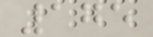175
